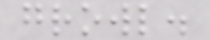growl.
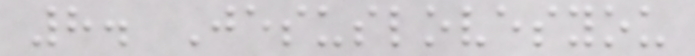8. Jesuslovesyou
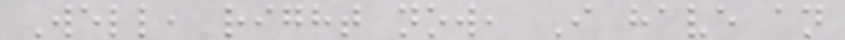Well, right now, I have an
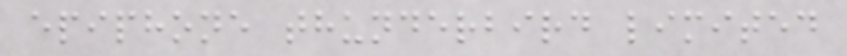epiphone thunderbird limited
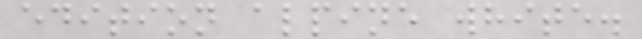edition alpine white.
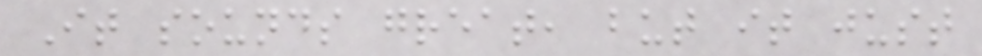It sounds great, but it just
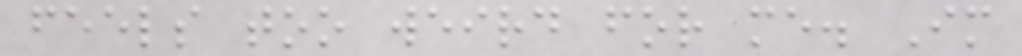feels too weird for me. Im
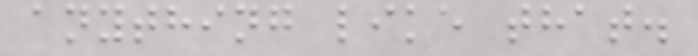anything like that.
